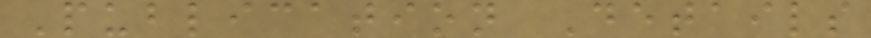Publication Details
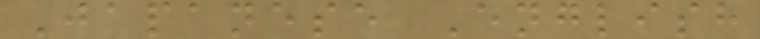Japanese English
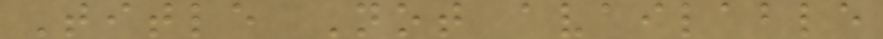Title Not available
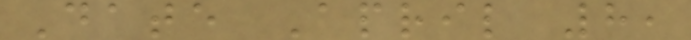Date April 8,
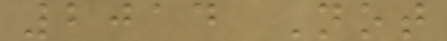2014 Not
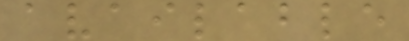available
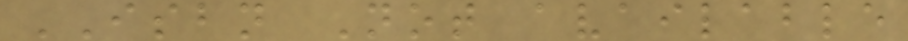ISBN Not available
